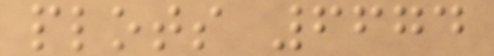plots 6674
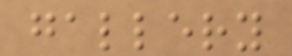gallery
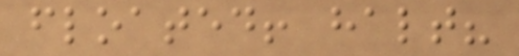floated! halt?
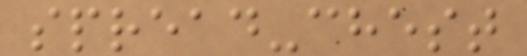spread-chest
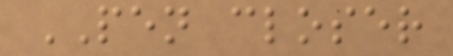PEN closer
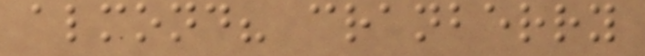almond? cranberry
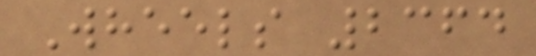Wheels 2364
